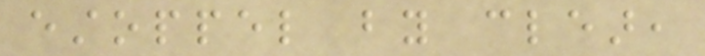estoppel by clear,
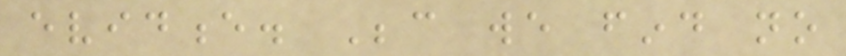evidence. Because we find no
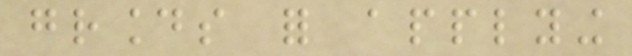grounds for applying
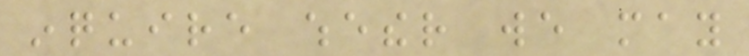inquire whether we may
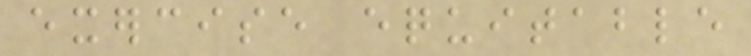exercise equitable
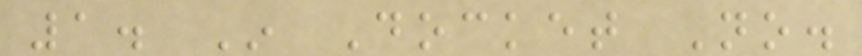1. In Docket No.
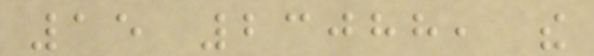15 23088, the
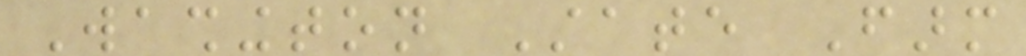Washington State Farm
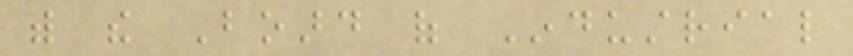with the Board of Industrial
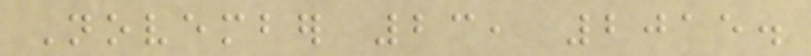November 23, 2015.
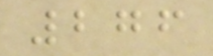276
